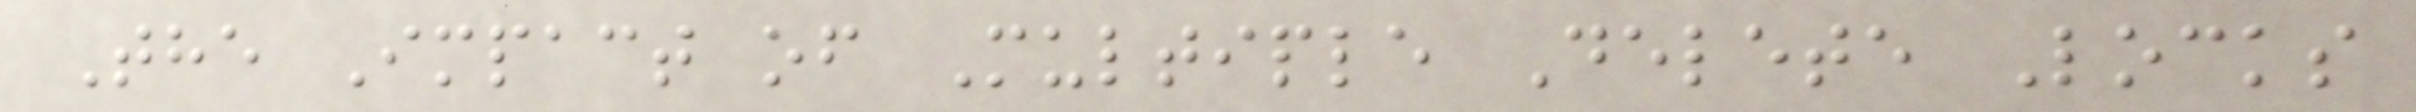The Impact of Multiple Delete Locks
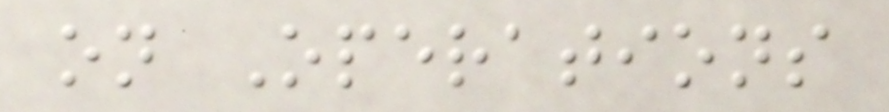on Operations
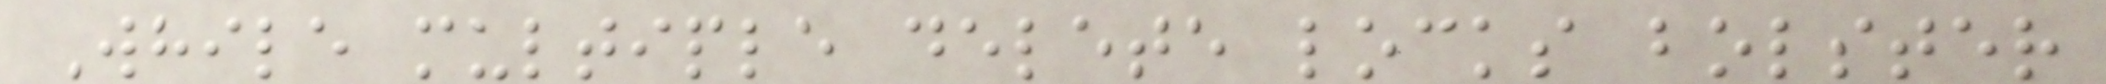While multiple delete locks bolster
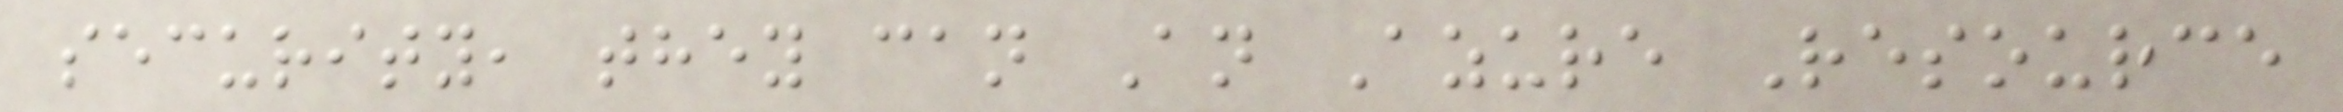security, they can An Azure Resource
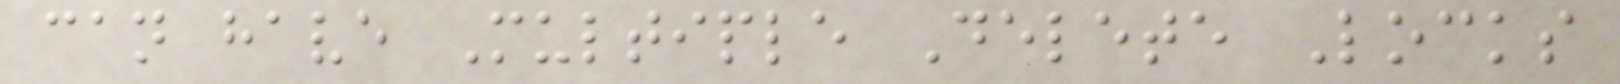can have Multiple Delete Locks
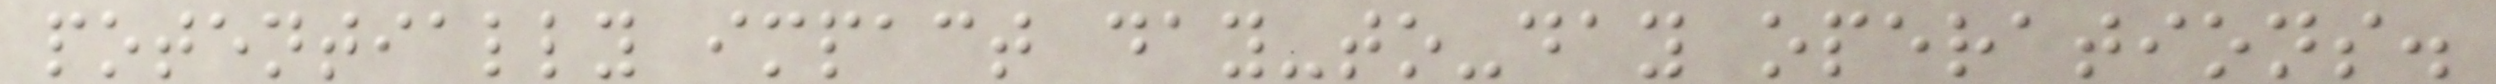potentially impact day-to-day operations.
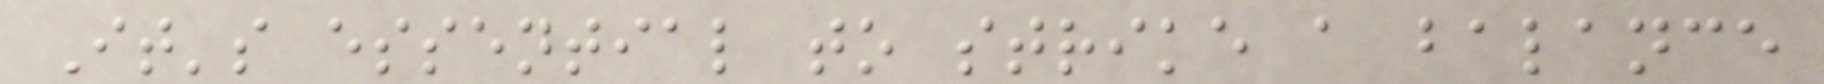It's essential to strike a balance
